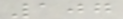107
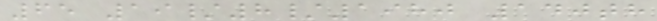65 19/8/1980 140th
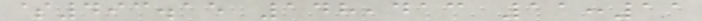$493.15 148,413 11:11
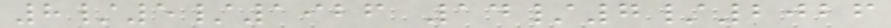8/5/1926 14/7/2026
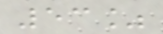53%
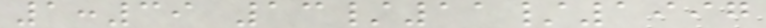1:39 13/11/1997
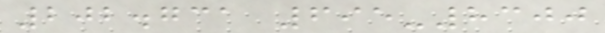202.731 695-8300
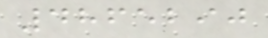4865290
